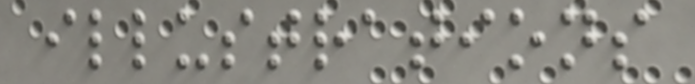illustrations
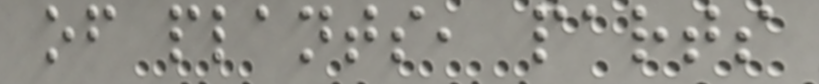of plants, parts
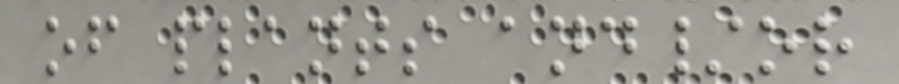of plants and/or
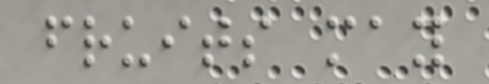fruits may
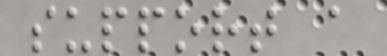support a
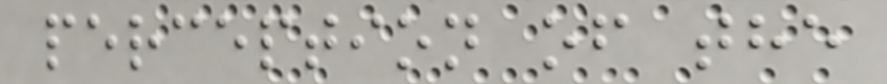perception of the
